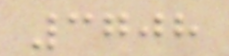3708
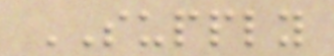SUPPLY
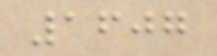1607
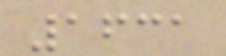1631
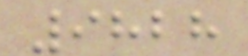9828
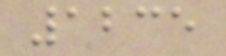1235
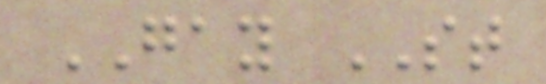GAY ST
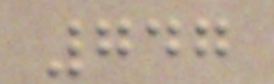747
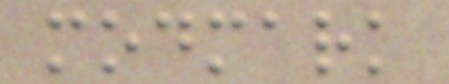modmark
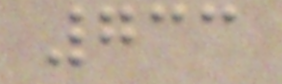733
